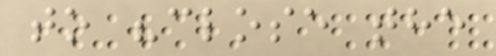to "close the
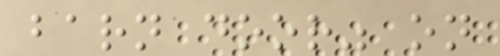barn door" on
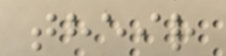their
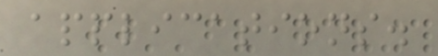applications.
